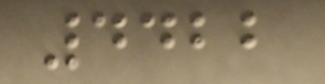4422
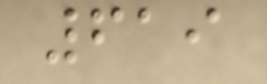619
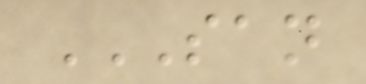SAN
